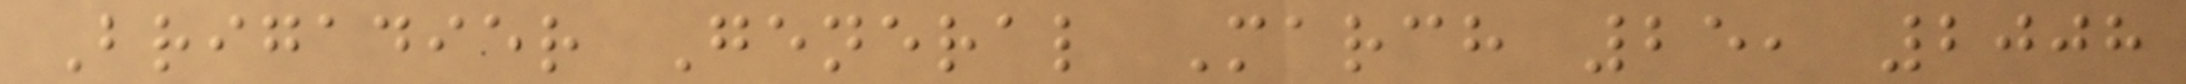Brigadier General March 25, 2008
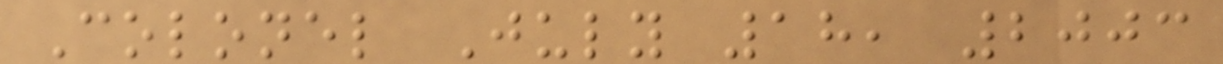Colonel July 18, 2003
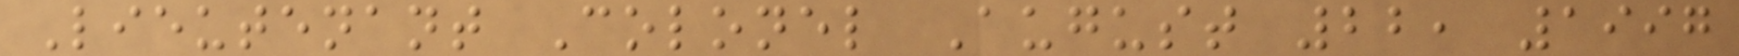Lieutenant Colonel August 22, 1997
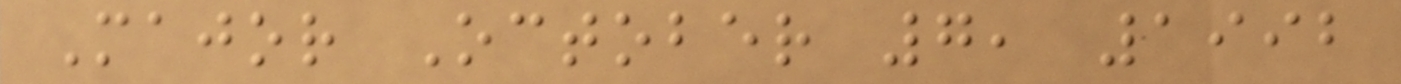Major October 7, 1992
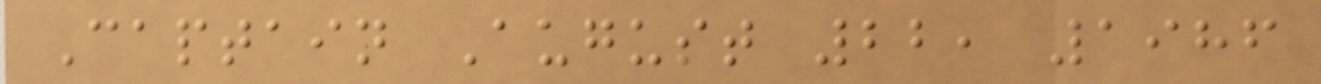Captain August 22, 1986
